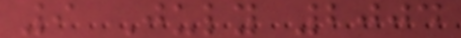9 July 2004
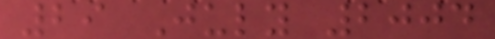29 July 2004
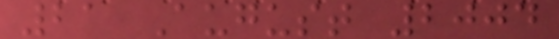21 August 2004
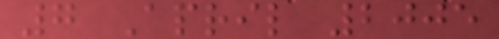7 April 2005
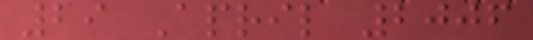29 April 2006
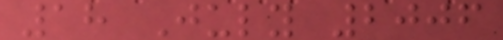18 July 2006
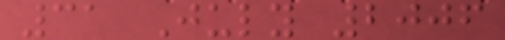31 July 2006
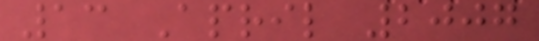13 April 2007
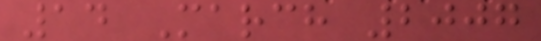14 March 2007
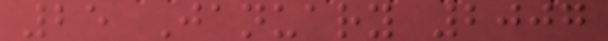25 January 2007
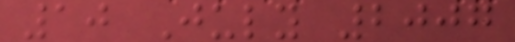10 July 2007
